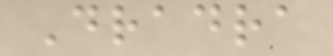Dradra
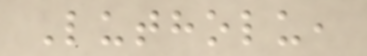Lutholu,
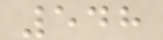548
